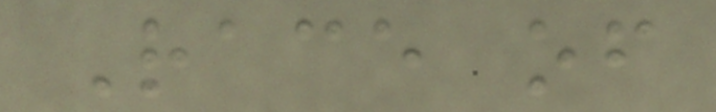Race of
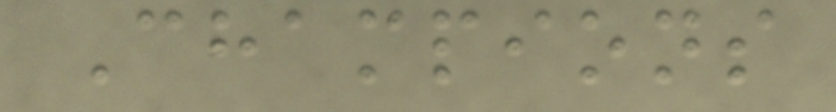Champions
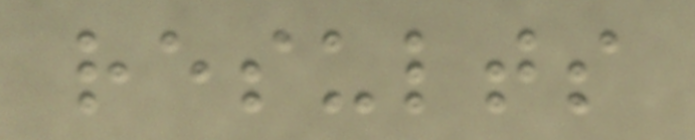results
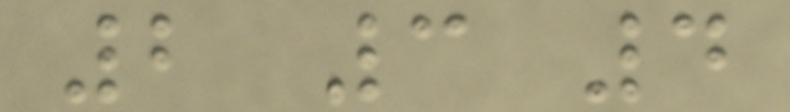2 3 4
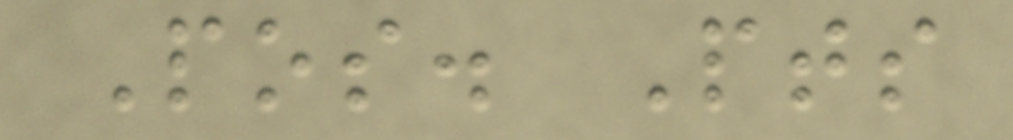Pos. Pts
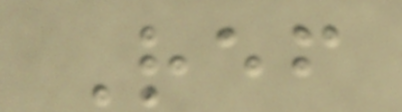Ref
